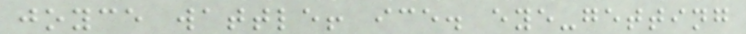joyce wattle! ice. eye-getting
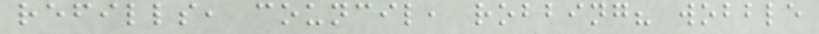refills, council, robbing? wobble
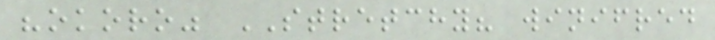"okoro" STRETCHY? winifred
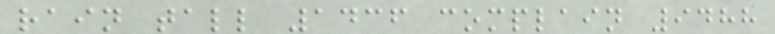rain tall 1436 complain 9488
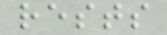rests
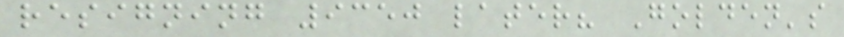resigning 9350 later? Golden's
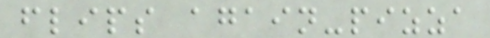flips again-pizza
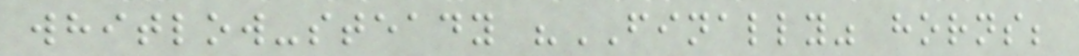whitlow-steady "FINALLY" horns;
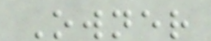Owner
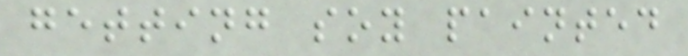getting soy painted
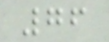76
